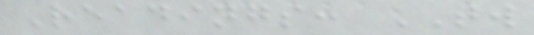Readings: TW
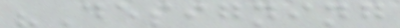"Designing
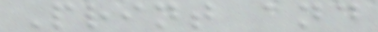Print and
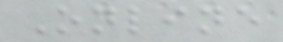Online
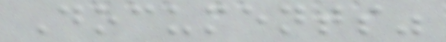Documents"
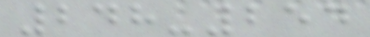248-254
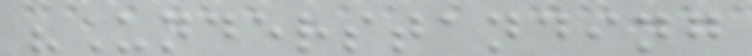"Understanding
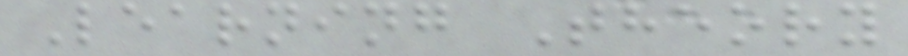Learning Theory
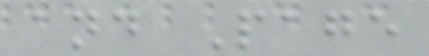and Page
